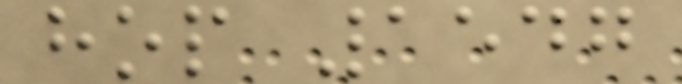hop 1547
